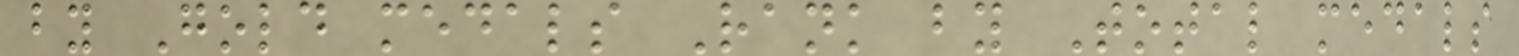by Gold medals Rank by Total medals
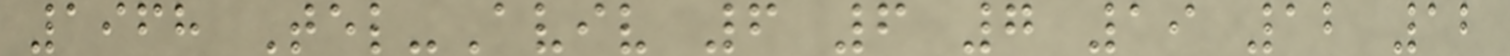1968 Tel-Aviv 6 6 7 19 12 12
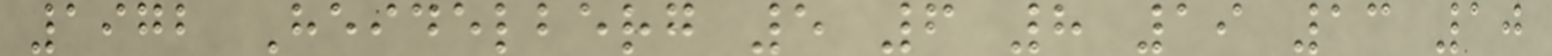1972 Heidelberg 5 6 8 19 13 10
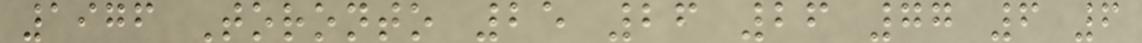1976 Toronto 25 26 26 77 6 6
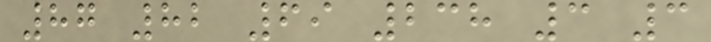87 82 69 238 3 3
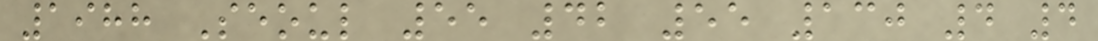1988 Seoul 55 42 55 130 4 4
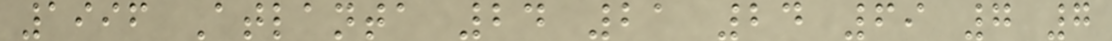1996 Atlanta 24 21 24 69 7 7
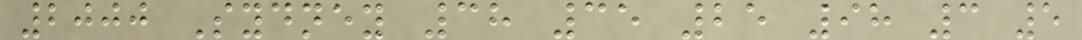2000 Sydney 38 35 25 98 3 5
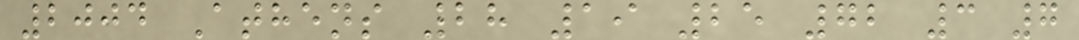2004 Athens 28 19 25 72 3 7
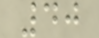40
